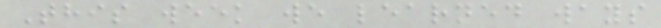This week we learned ways
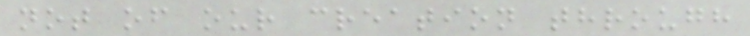not of our creation through
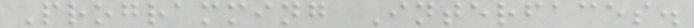Programming Interfaces.
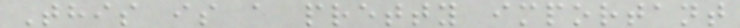This is a pretty important
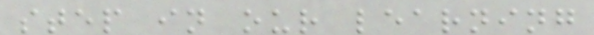step in our learning
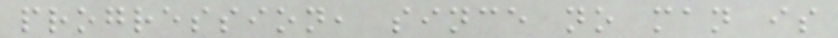progression, since no man is
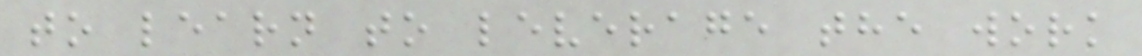to learn to leverage the work
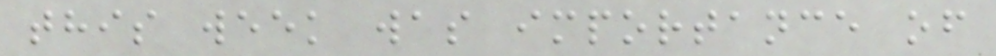this week was importance of
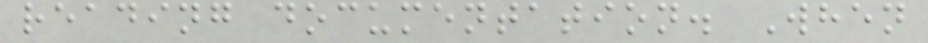reading documentation. When
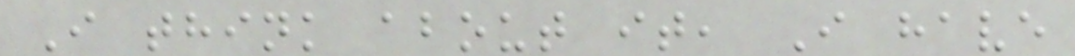I think about it, I have
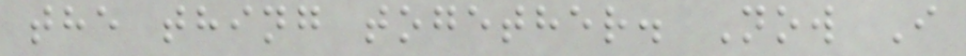the thing together. Now I
